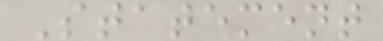Statement
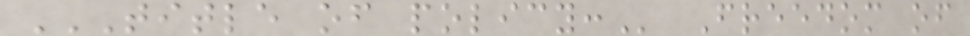TITLE OF POLICY: Freedom of
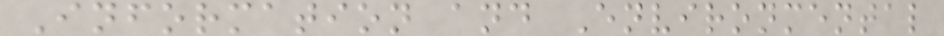Information and Environmental
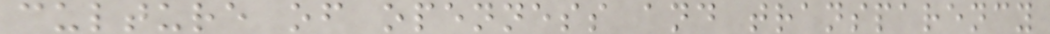culture of openness and transparency
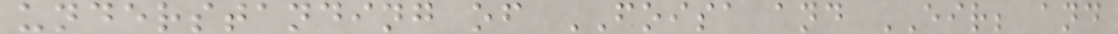understanding of FOISA and EIR; and
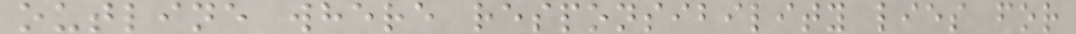outline where responsibility lies for
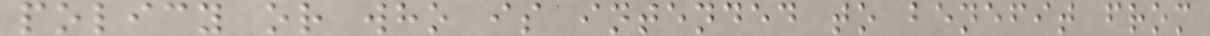policy or who is intended to benefit from
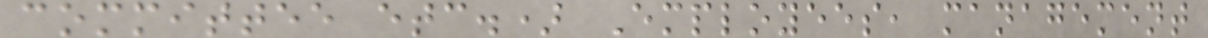committee etc.) Employees, management
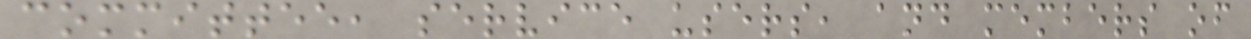committee, service users, and members of
